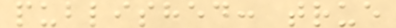published: true
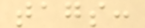tags:
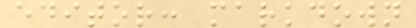editor: markdown
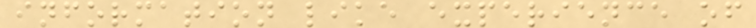information like experience of
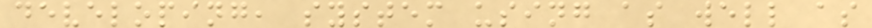developing, system using as well as
